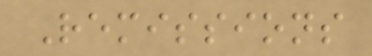Remissions
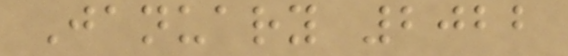January 2022
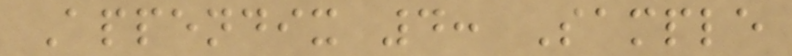Appendix 4: Sample
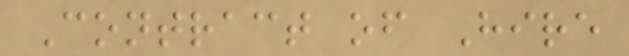Contract of Hire
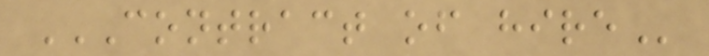CONTRACT OF HIRE
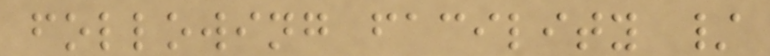following facility /
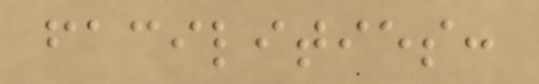facilities:
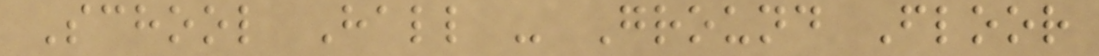School Hall - Ground Floor
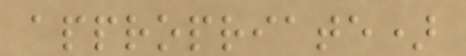appropriate)
